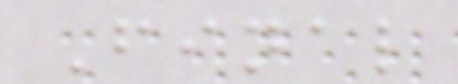Final
